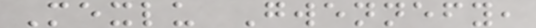Mexlu Gwennefy,
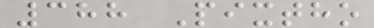388 Pixtho
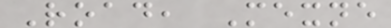Road, Mexne
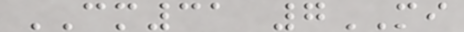CM31 7MI
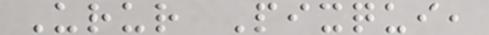Urur Pixqui,
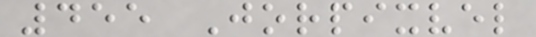455 Jorpixvel
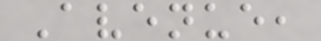Avenue,
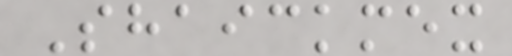Shaickmex
